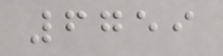6759
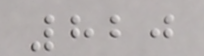820
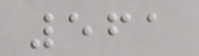561
